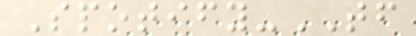Spotify-TF
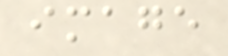image
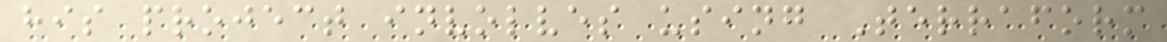his project involves using Terraform
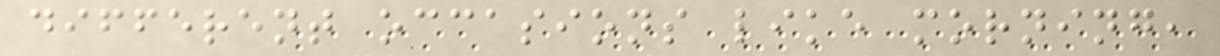different occasions like morning,
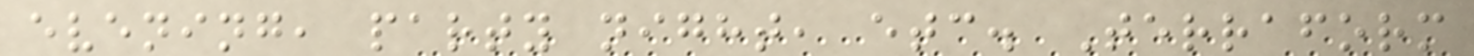evening, party night, etc. Terraform
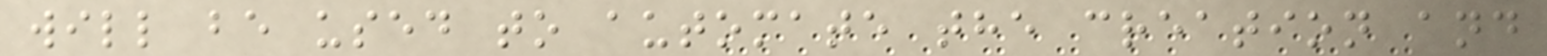will be used to automate the creation and
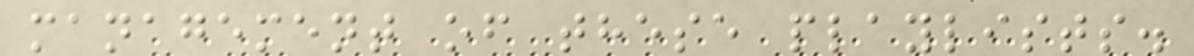management of these playlists.
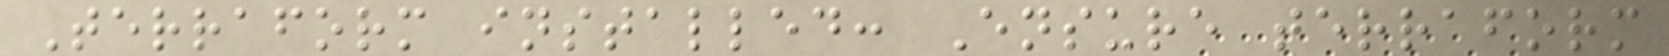Terraform installed: Ensure terraform
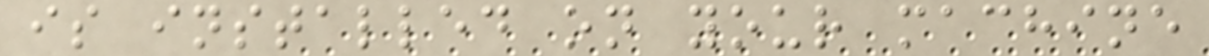is installed on your machine
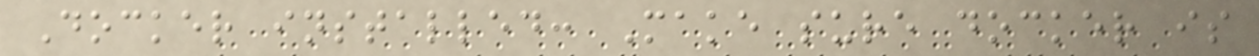Docker installed: Make sure docker is
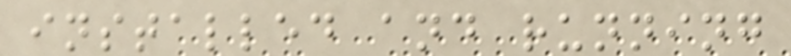installed and running
